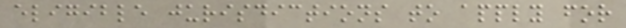eligible jurisdictions to apply for
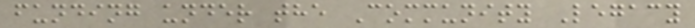funding under the Community Legacy
